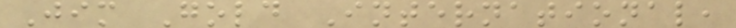Jim Gold International,
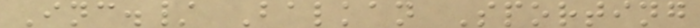Inc./ Balkan Sporting
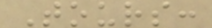Tours:
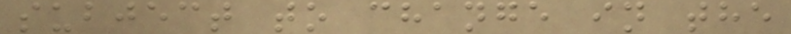subject to change in the
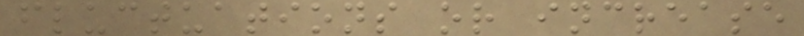fluctuations or increase
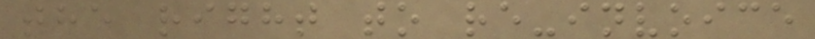the right to re-invoice
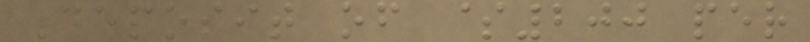Deposit of $200 per
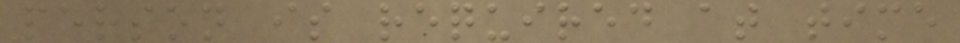person is required at time
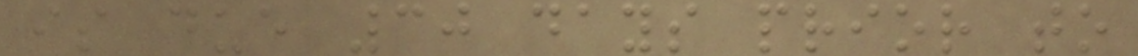is due 30 days prior to
